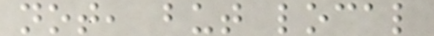not, but local
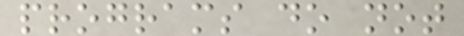programs do not
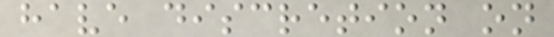have discretion on
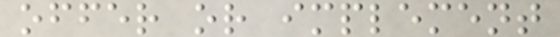offer or implement
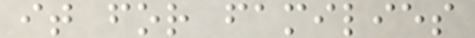it for families
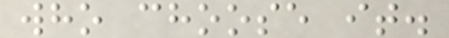who choose it.
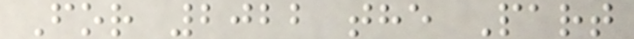For 2022 the Part
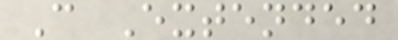C Extended
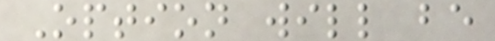Option will be
